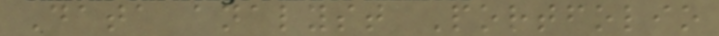Data analyst Portfolio
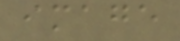image
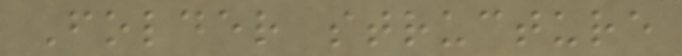Folder structure
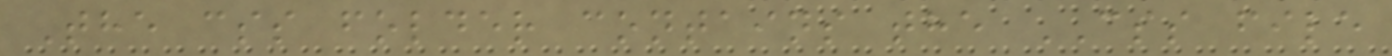The css folder contains the CSS file
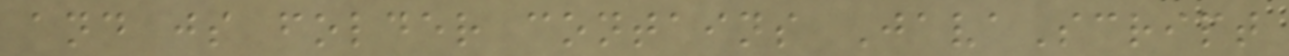and js folder contains JavaScript
